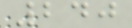240
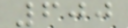600
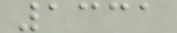1331
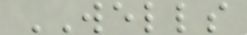WELLS
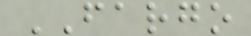FARGO
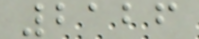2126
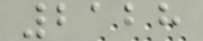2128
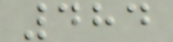484
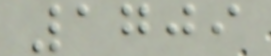1709
